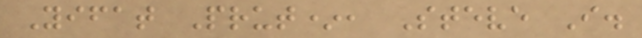Yifat Prut*, Steve I.
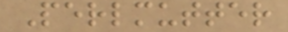Perlmutter
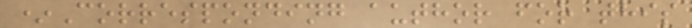*Corresponding author for this
